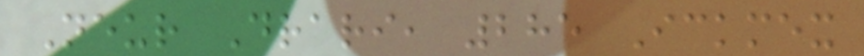Neur Drari, 285 Ickmex
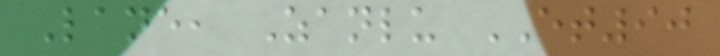Lane, Zanlu ET90
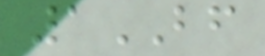1BF
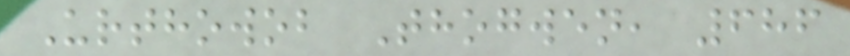Urthowob Thogwen, 686
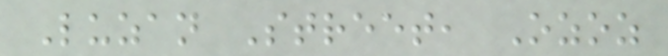Luzan Street, Ozoz
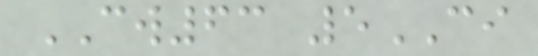CW63 5CI
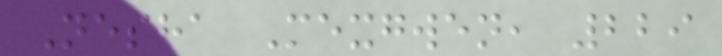Nesha Mexgwen, 229
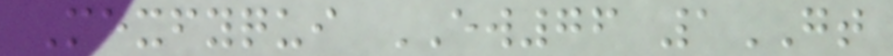Mexfyqui EW76 1GT
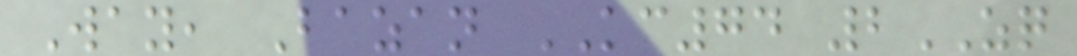Way, Bazan KC74 2ZQ
